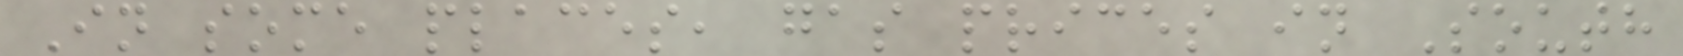In some places, gas prices in South
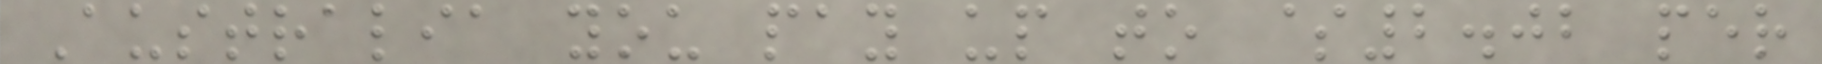Australia you pay up to $2.02 per
